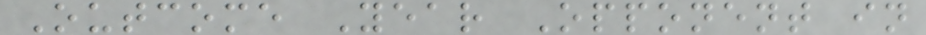Outcome Year Opponent in
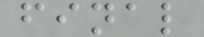final
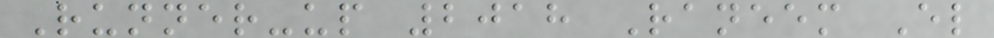Runner-up 2018 Raneem El
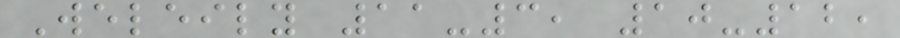Weleily 11-3, 10-12,
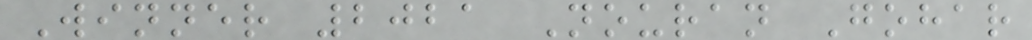Winner 2021 Nouran Gohar
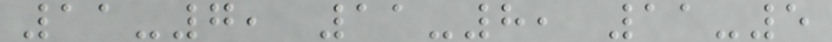11-7, 11-8, 11-5
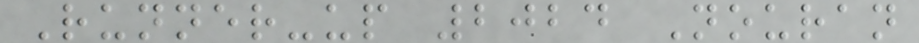Runner-up 2024 Nouran
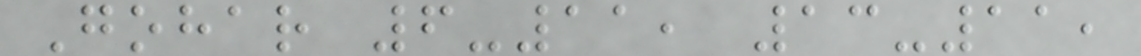Gohar 6-11, 13-11,
